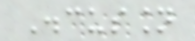Discussion
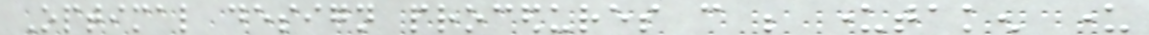Optimal design procedures can be undertaken under
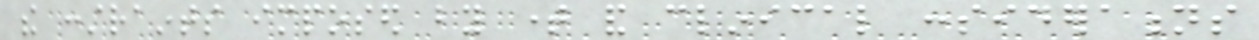the constraints imposed by time and clinical considerations
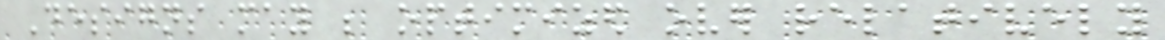Designs may be optimized over relatively
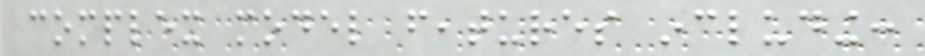complex model features including:
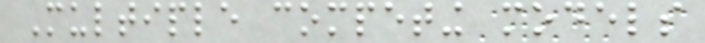Multiple competing models
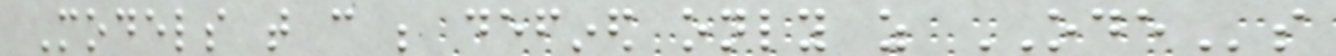Models that can be defined only as ODEs
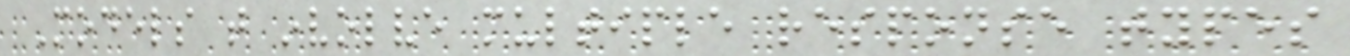Models that involve multiple response types
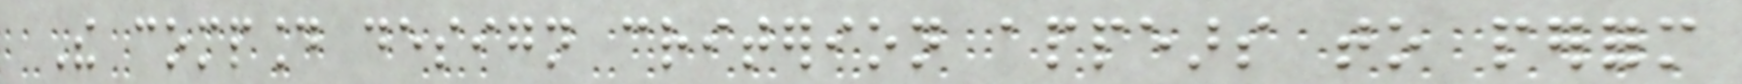The compound design criterion appears to perform
